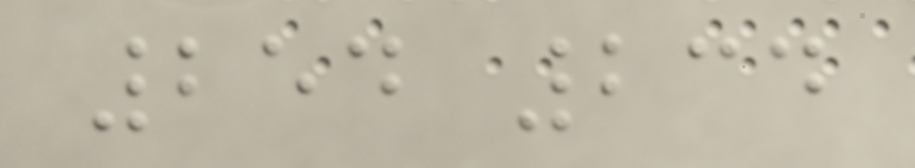254 234
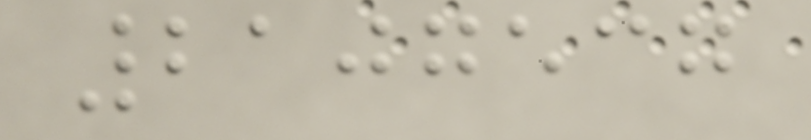2107537
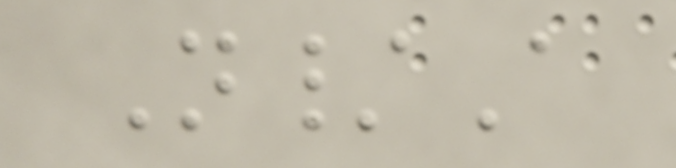N/A
